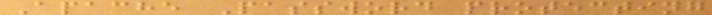Apache Password protecting
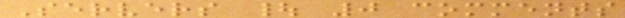Servers | 0 comments
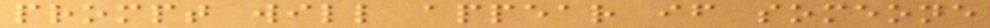prompt will appear if someone
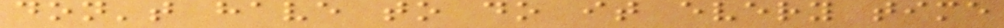don't have to do it every time
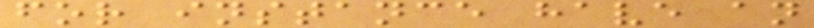for instance have an
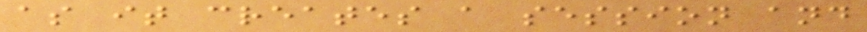as it creates a session and
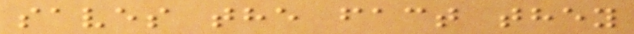saves the fact they
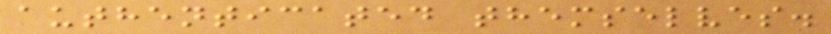authenticated themselves.
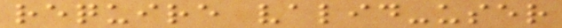require valid-user
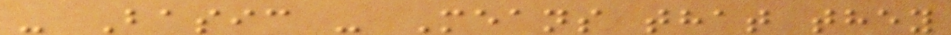- Basic - Means that they
